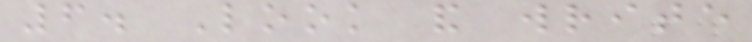6. Look and write
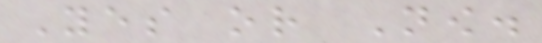Yes or Now.
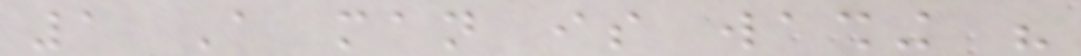1 A man is washing his
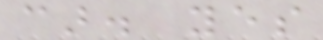car. yes
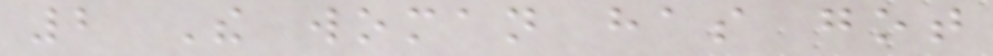2 The woman has got
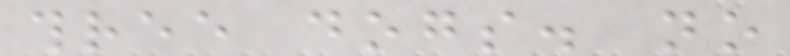three dogs. no
